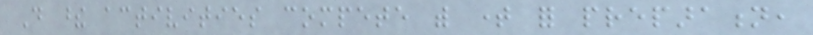Do these activities compete with time for preparation,
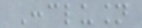Conclusion
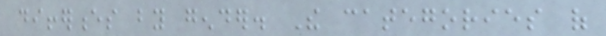differences by gender. The categories of
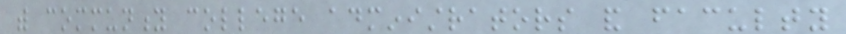with community college administrators and faculty
